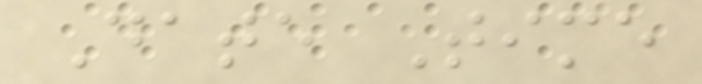Date Time
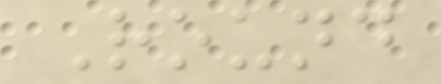Round
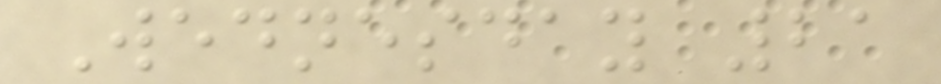Wednesday 21
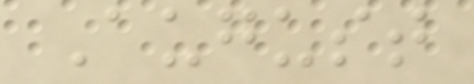August
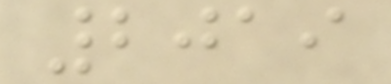2019
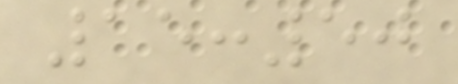15:50
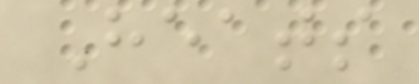Heats
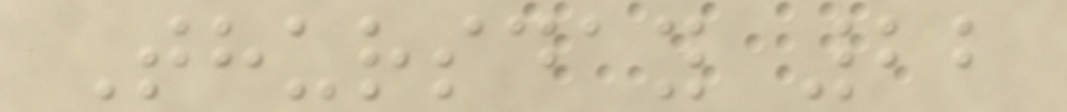Thursday 22
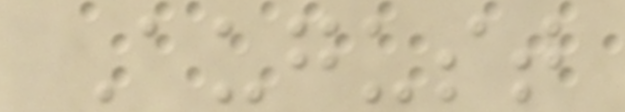August
